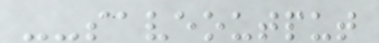--saveoutput
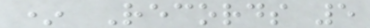* Records 5
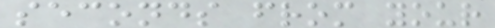seconds from your
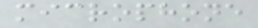microphone
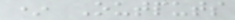* Outputs
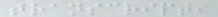transcript,
